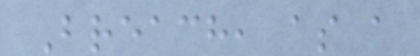Breach, as a
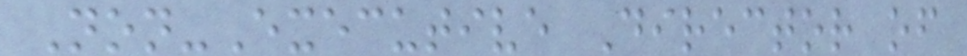Non-Executive Director of
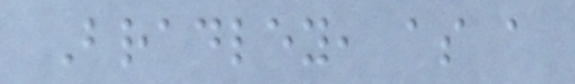Bradley, as a
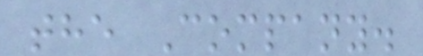the Company.
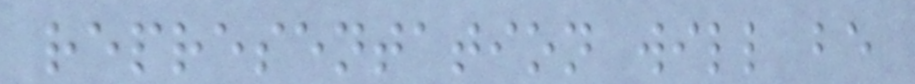representation will be
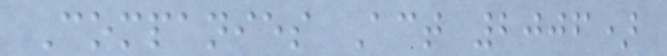Companies Act 2006)
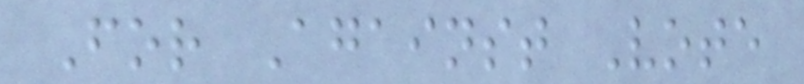For Against Vote
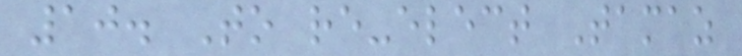10. To re-elect Tamaz
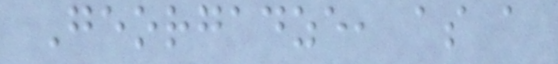Georgadze, as a
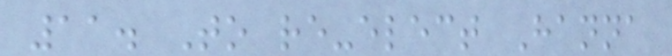11. To re-elect Hanna
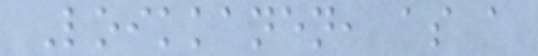Loikkanen, as a
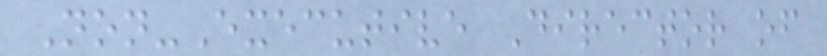Non-Executive Director of
